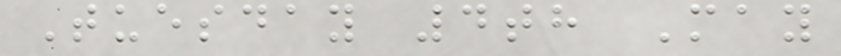Tuesday 4th May
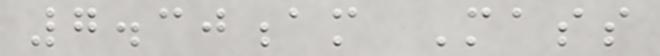7.30am Mass
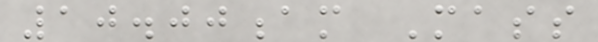10.00am Mass
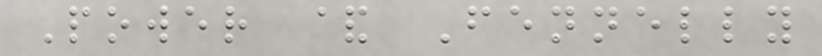Power & Fennelly
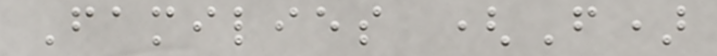Families (F)
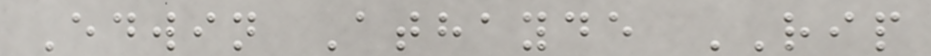Edwin Athayde RIP
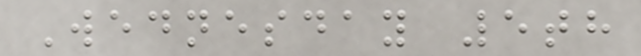Wednesday 5th
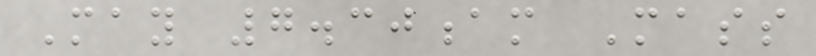May 7.30am Mass
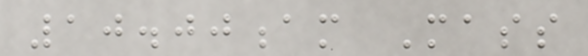10.00am Mass
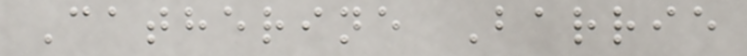Catherine Barrie
